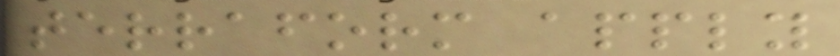terraform apply
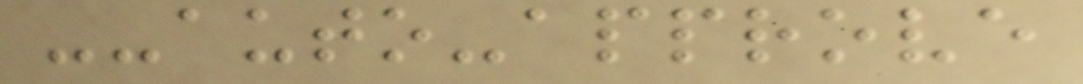--auto-approve
